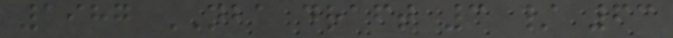1987 NBA draft 3 / 63
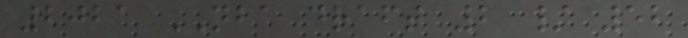2021 NBA draft 2 / 52
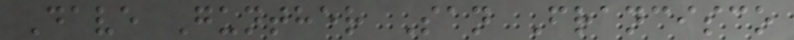Dave Gunther San Francisco
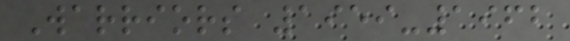Warriors 1959-1962
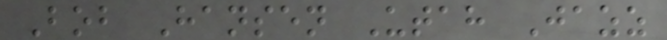Bob Hansen Utah Jazz
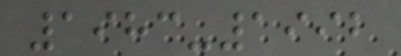1983-1992
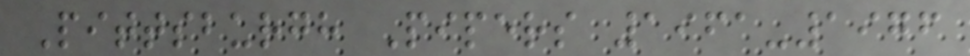Pittsburgh Pipers 1961-1976
